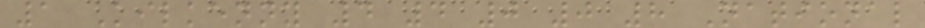1 Kilkenny 4 4 0 0 8 National
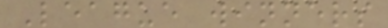League winners
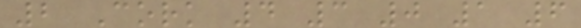2 Cork 4 3 0 1 6
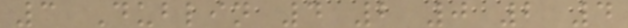3 Dublin 4 2 0 2 4
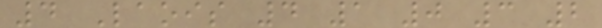4 Laois 4 1 0 3 2
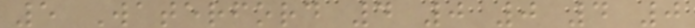5 Waterford 4 0 0 4 0
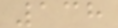138
